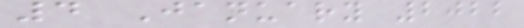4 January 2022
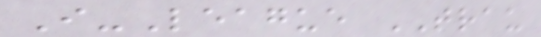I-League TRAU
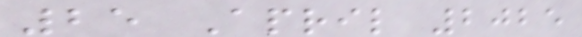25 April 2025
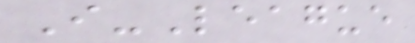I-League
